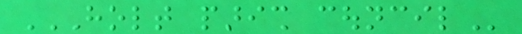HOLT PARISH COUNCIL
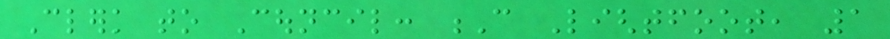Clerk to Council: C Lightfoot, 1
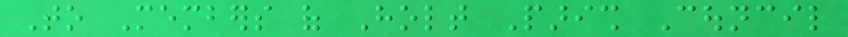To Members of Holt Parish Council
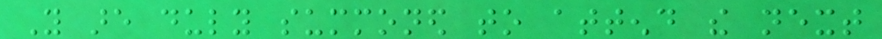You are duly summoned to attend the next
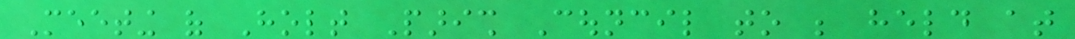Meeting of Holt Parish Council to be held at
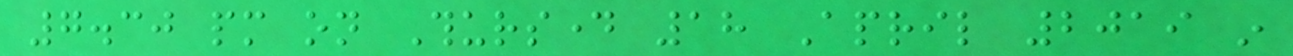7.30 pm on Thursday 18 April 2019 in
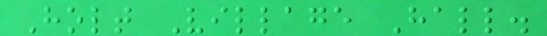Holt Village Hall.
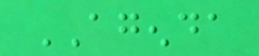AGENDA
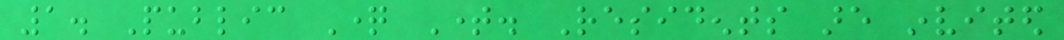1. Public Question Time. Residents are invited
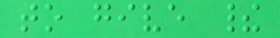to give their
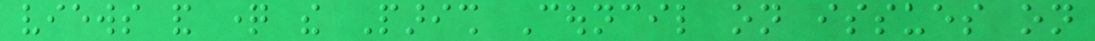views and question the Parish Council on issues on
